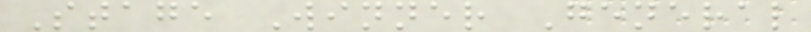Stage Winner General
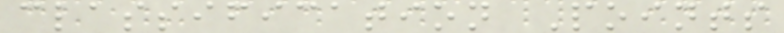classification Points
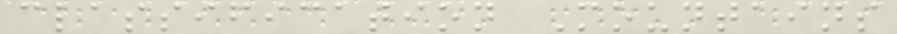classification Mountains
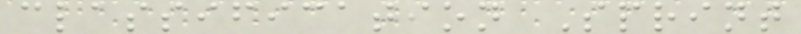classification Sprint
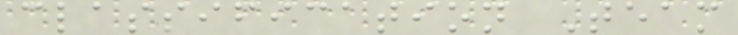classification Team
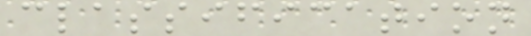classification
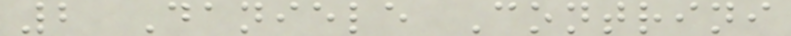2 Daniele Contrini
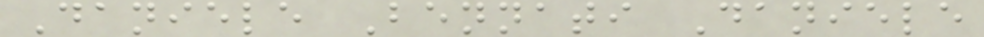Daniele Bennati Daniele
